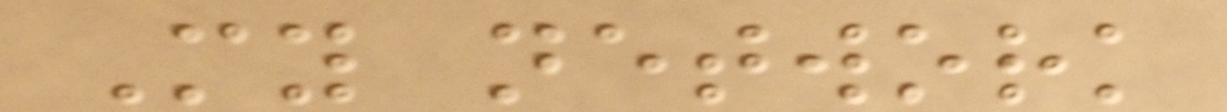My network
